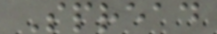Spread
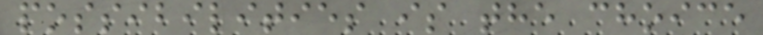possibilities is the choice
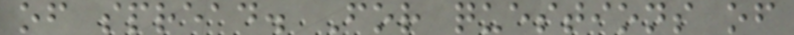of spread. For questions of
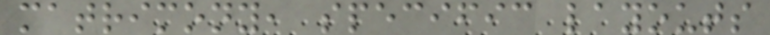matrimony, specific layouts
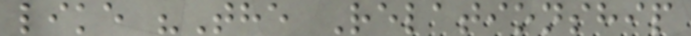like "The Relationship
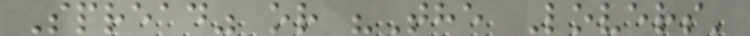Spread" or "The Lovers'
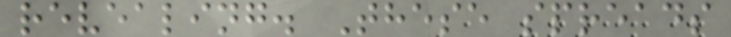revealing. These spreads
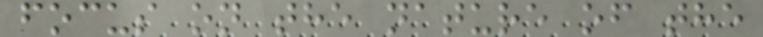focus on the nature of the
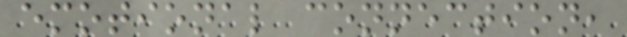emotional connection,
